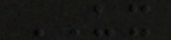UX
